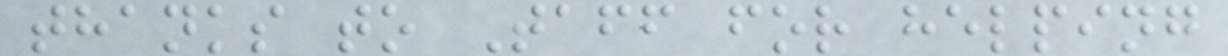thanks to Taff for helping
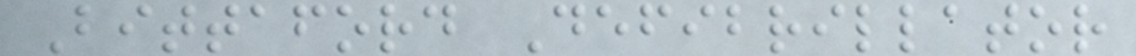Bittaford Defibrillator
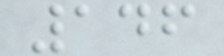146
